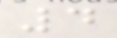4
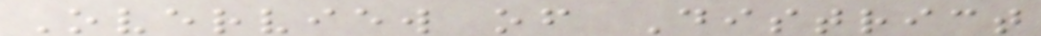Overview of District
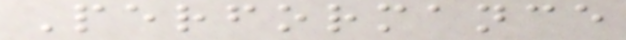Performance
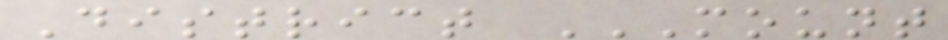District MOUNT
